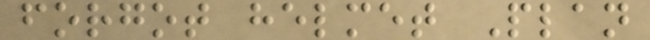forgot helmet Plan
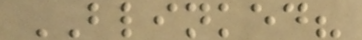BLINKED?
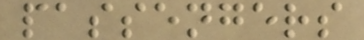passengers
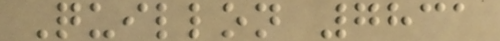Quillon 7831
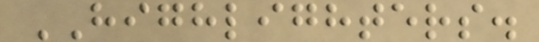HIGHLIGHTERS.
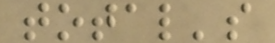total's
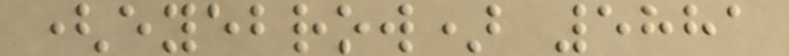(eyebrow) 5881
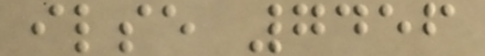ilse 7456
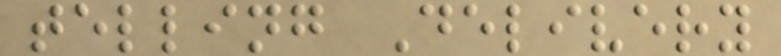telling Delivery
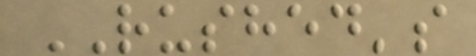RUSHED's
